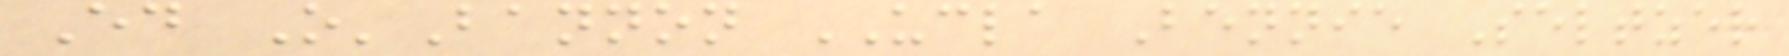Ed O'Bannon UCLA Bennie Seltzer
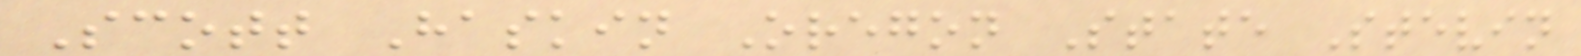Scott Haskin Oregon State Stevin
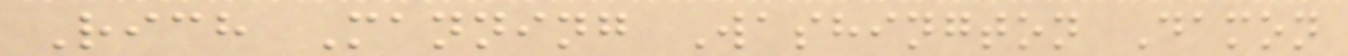Rich Manning Washington Damon
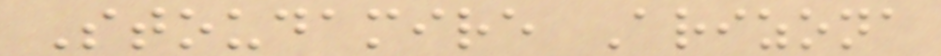Stoudamire Arizona
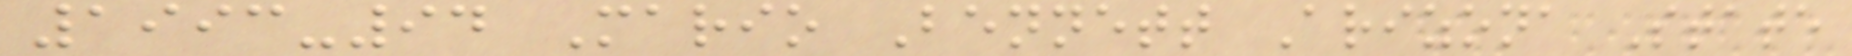1993-94 Mario Bennett Arizona State
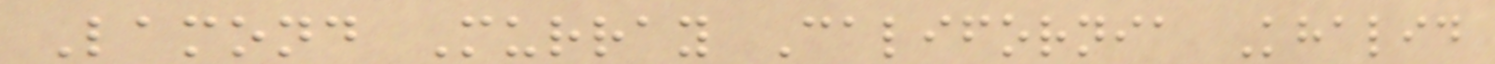Lamond Murray California Khalid
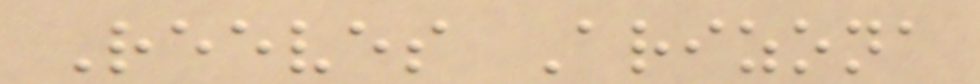Reeves Arizona
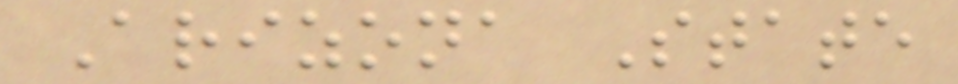Arizona State
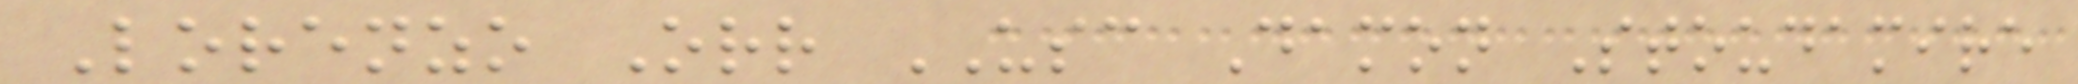Lorenzo Orr USC Damon Stoudamire
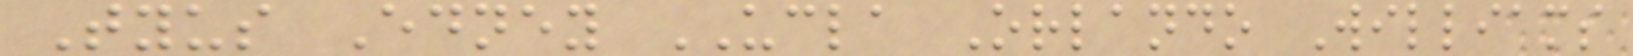Tyus Edney UCLA Orlando Williams
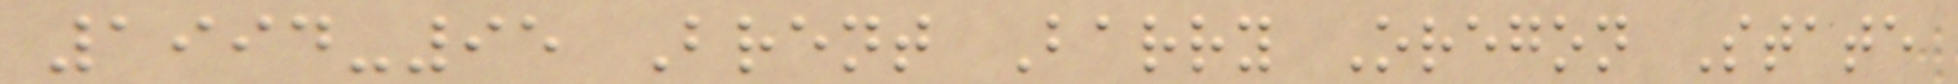1994-95 Brent Barry Oregon State
